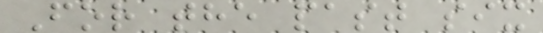For the past six
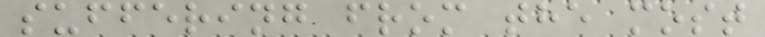suffering from the most
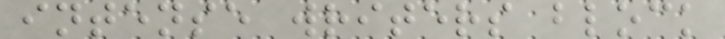intense writers block
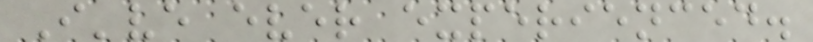I've ever experienced.
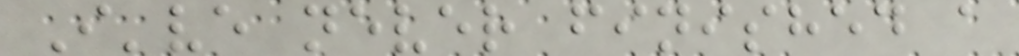I've never finished a
